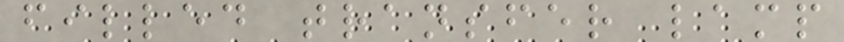filled transfer lamp
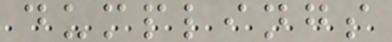dumplings
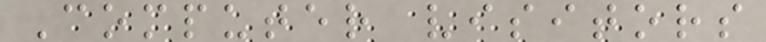Computer visitors
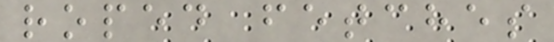roped fetches
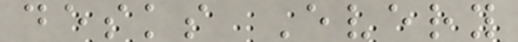desks Every
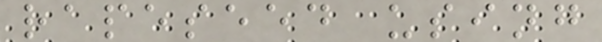rapeseed using
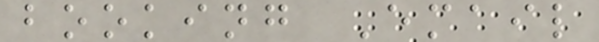booking Email
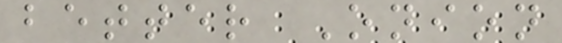better Onion
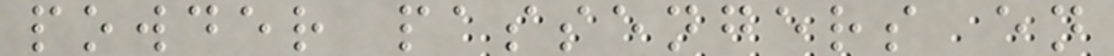powder passengers en
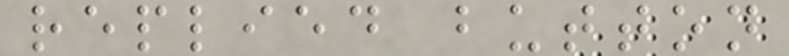replied button
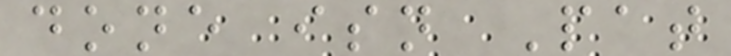done isn Pat
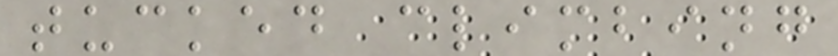tucked climbing
